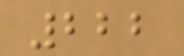222
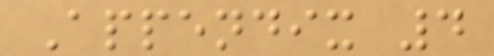Appendix 4
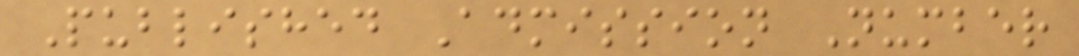Published Admission Number
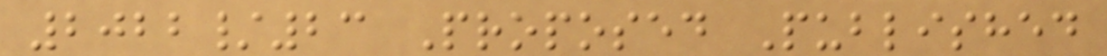2022/23 Proposed Published
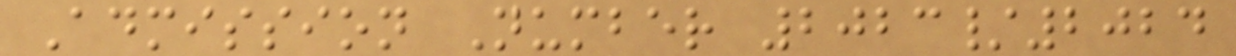Admission Number 2023/2024
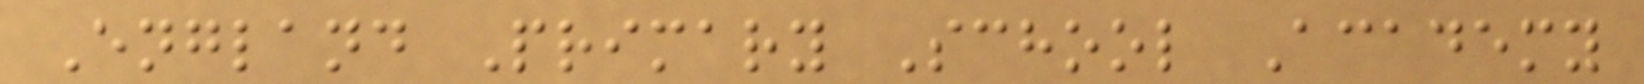England Primary School Academy
